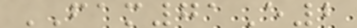FAM71E2
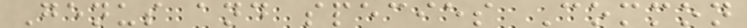Genus and species Common
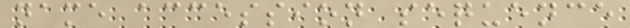name accession sequence
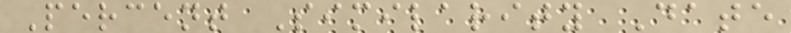Percent Similarity Date
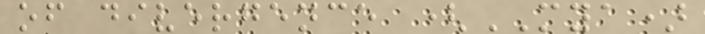of divergence (MYA)
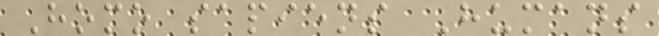Homo sapiens Humans
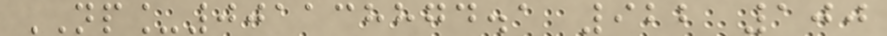NP_001138874.1 922 100
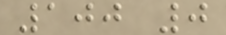100 0
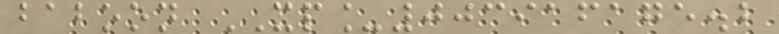baboon XP_003916175.2
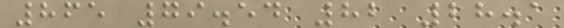865 79.54 82 28.1
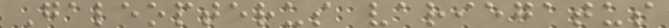Galeopterus variegatus
